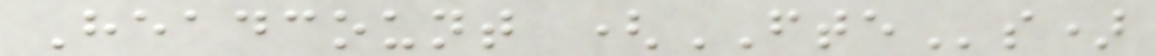Headcount (FTEs)
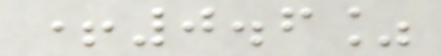+0.6%
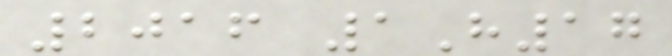2016 1H17
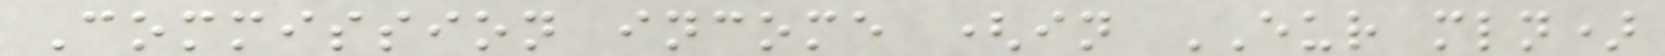Commission income (in EUR mln)
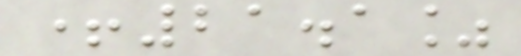+21.1%
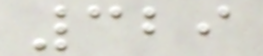329
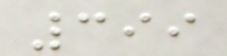399
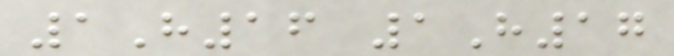1H16 1H17
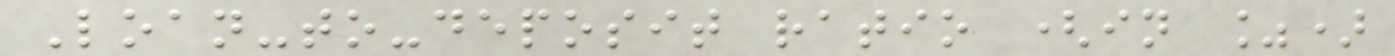Loan-to-deposit ratio (in %)
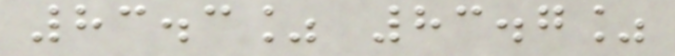83.3% 83.7%
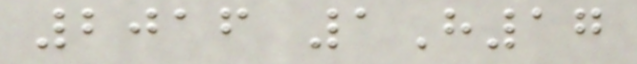2016 1H17
